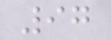97
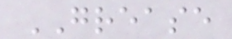GREASE
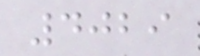4029
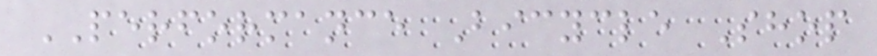PERFORMANCE Bicycle Shop
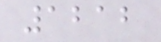1212
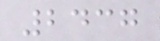2437
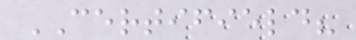CERTIFIELD?
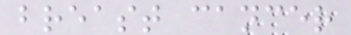breast cancer
